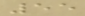55
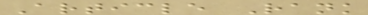Article Rank
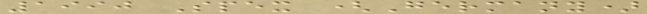1990 Spex (Germany)
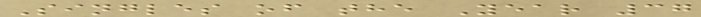Singles of the Year 37
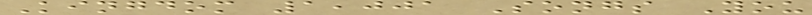Kingdom 1,001 Songs You
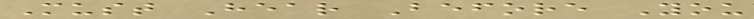Must Hear Before You
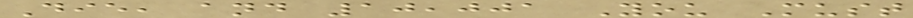Die, and 10,001 You Must
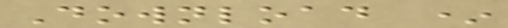Download *
